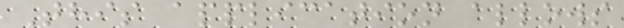This application allows
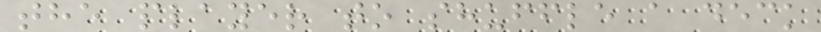the player to shuffle a deck
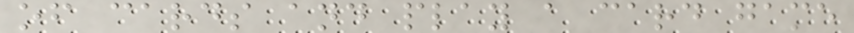of cards and play a card game
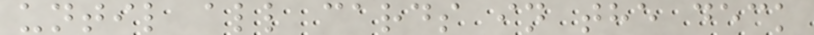until all cards in the deck
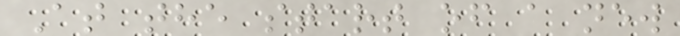At the start of a new
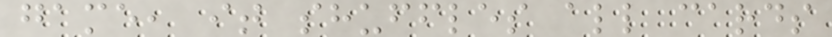game, it shuffles all cards
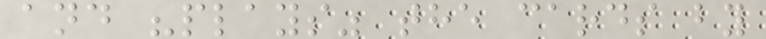and "plays" the cards by
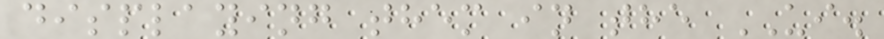displaying them in the UI.
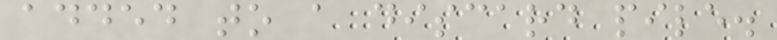added to a discard pile.
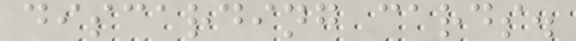discarding cards.
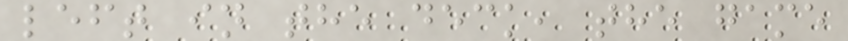left in the deck, the game
